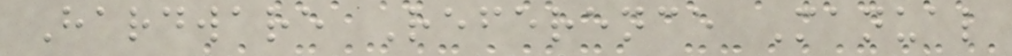Hardware Reference Manual
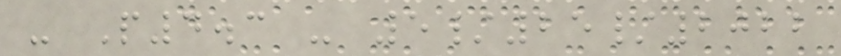- P4.3 - 5/25/2022
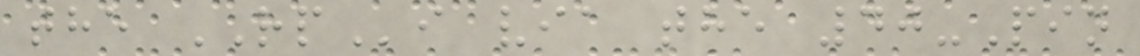the RPi via the 40-Pin
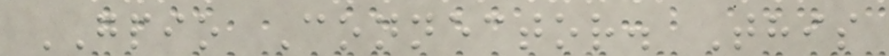GPIO Connector. This
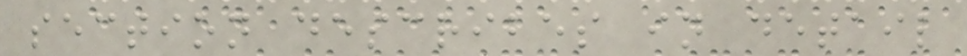section describes in detail
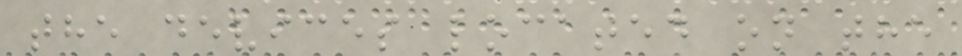the devices located on the
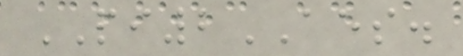PI2AES.
